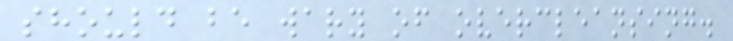should be wary of overcleansing.
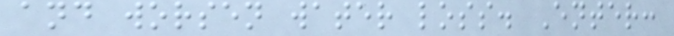and worsen water loss. Enter:
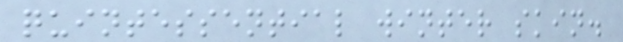quintessential winter skin.
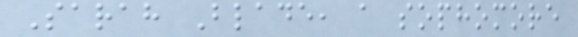Sarah Blade, a sophomore
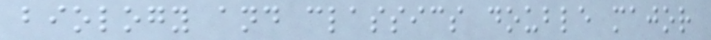biology and classics double major
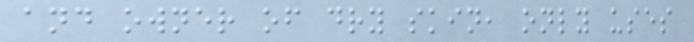and owner of dry skin, only uses
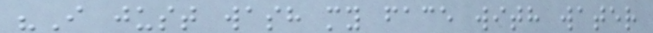"I just wash my face with water
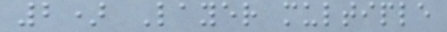2) Layer multiple
